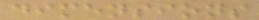dimensions
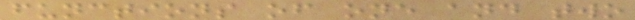functions of one and two
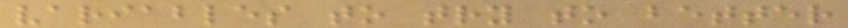variables to try to better
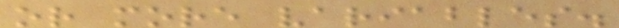or more variables.
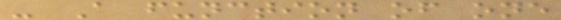- A function of one
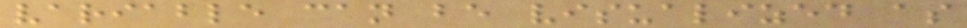variable can be visualized as
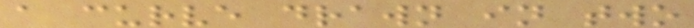a curve drawn in two
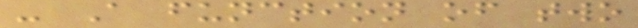- A function of two
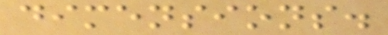dimensions.
